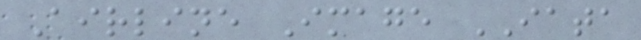Airline Image IATA
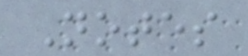Notes
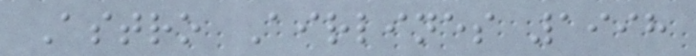Astro Airlines 1998
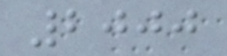2000
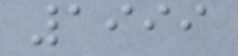1999
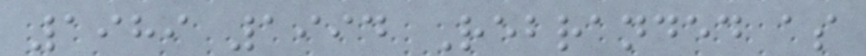1989 1994 Rebranded as
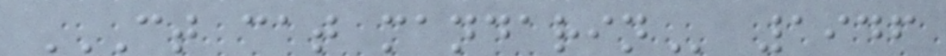CT CAT MANDARIN 1946
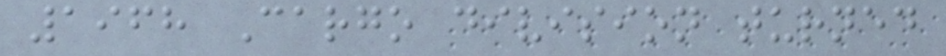1968 Cargo division turned
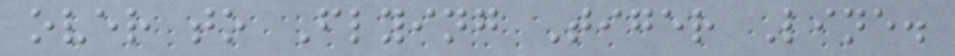over to Flying Tiger Line.
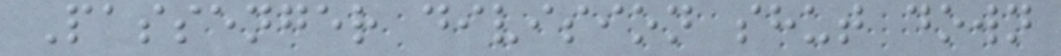Passenger division shut down
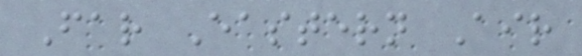Far Eastern Air
